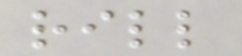rill
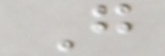G
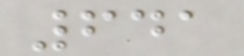641
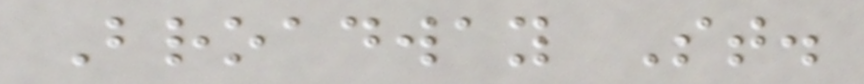Broadway St.
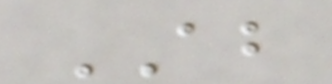AB
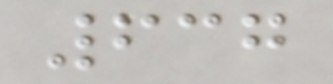637
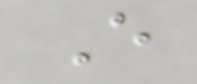E
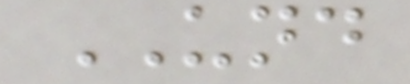UND
